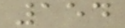154
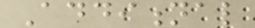Additional
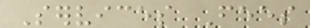Services Fees
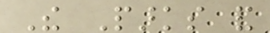The Parks and
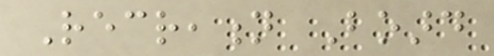Recreation Board
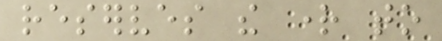reserves the right to
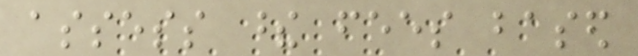assess these fees based
